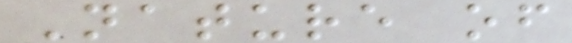Nature of
